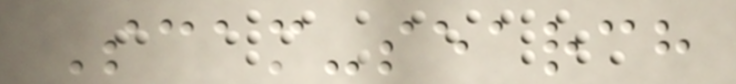Scam-search
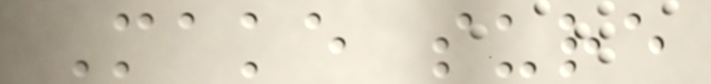Make sure
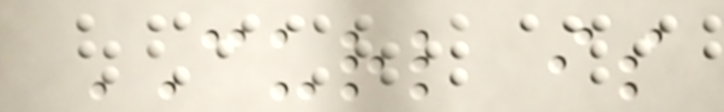CURL is
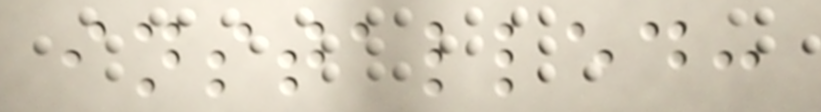installed:
